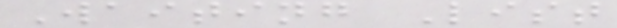Waiting List
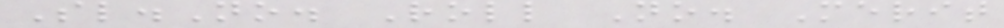Sl.No. Roll No. Merit
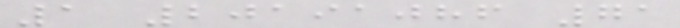1 20191086 71
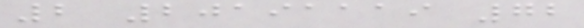2 20191119 72
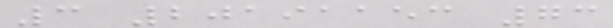3 20191153 73
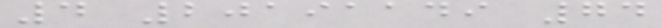4 20191149 74
